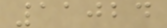11024
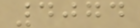4074
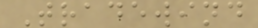Tradewind
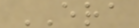ERA
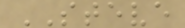STEVE
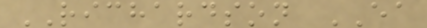RICHARDSON EA
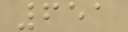651
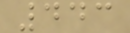443
